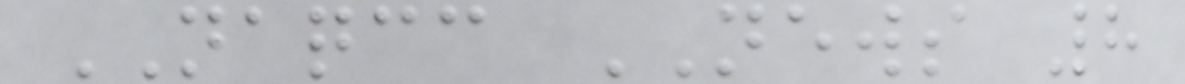NAQCC NEWS 8
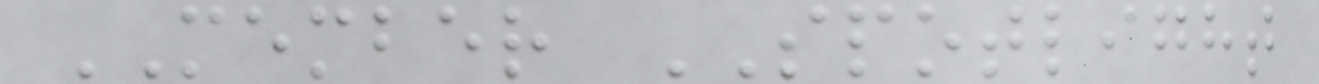MEMBER SPOTLIGHT
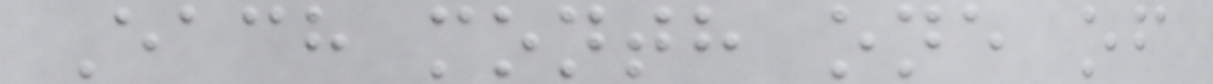Each month one of
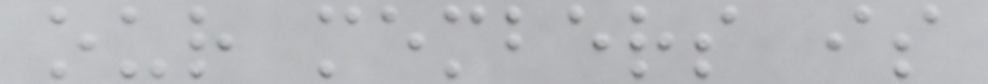our members is
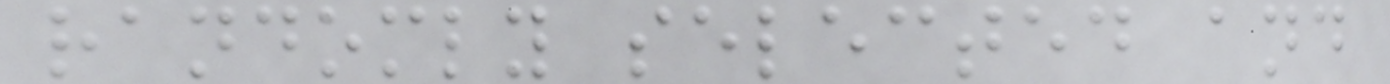randomly selected and
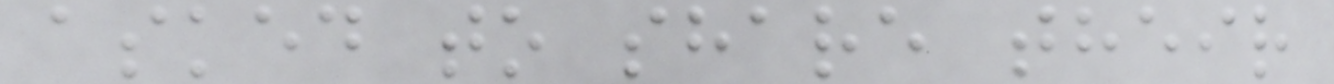asked to share their
